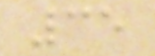35
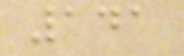141
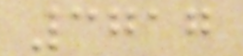3717
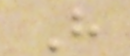H
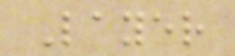Layer
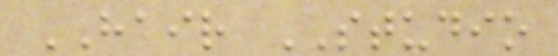HAIR STUDIO
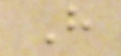H
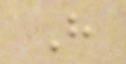H
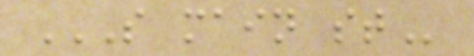S MAIN ST
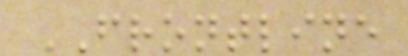FRONTLINE
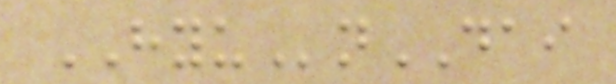HYUnDAI
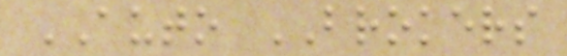AUTO BROKERS
